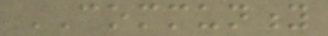COMMUNITY
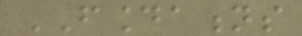FOUNDATIONS
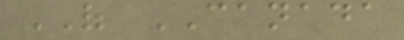OF CANADA
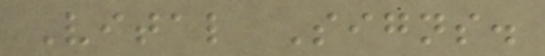Vital Signs.
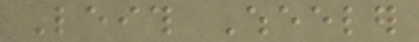Leith Wheeler
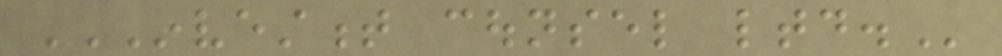INVESTMENT COUNSEL LTD.
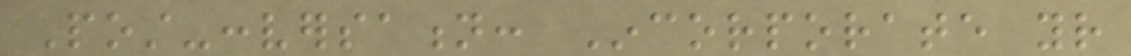Post-conversation: Incorporate your
